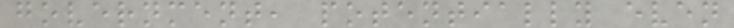government, potentially even
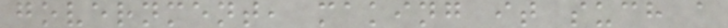government, making it such a
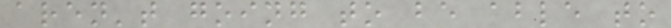aren't going to be able to
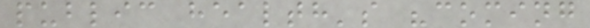public health's "coming
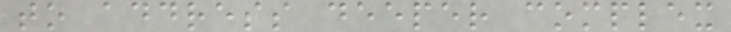to address deeper complex
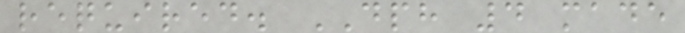required. DPH 4 made
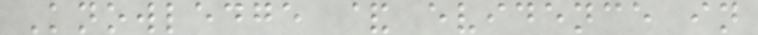Knowledge & evidence in
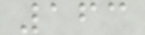163
